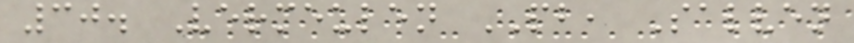30. Vermeulen PB, Salven
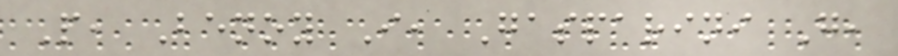P, Benoy I, Gasparini G,
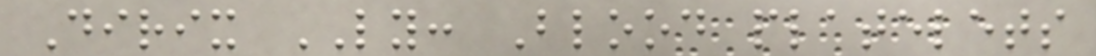Dirix LY: Blood platelets
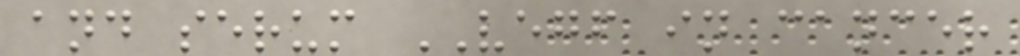and serum VEGF in cancer
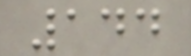144
